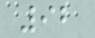92
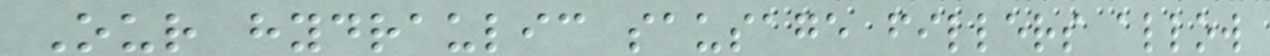Our hydraulic sausage fillers allow
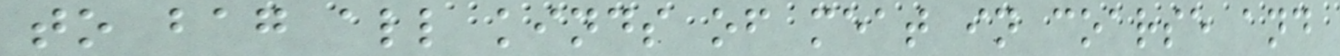to bag all kinds of meat in coarse and
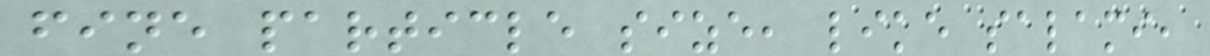fine particle size, like salami,
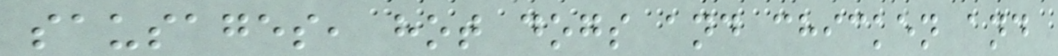sausages, hot dogs and chicken and
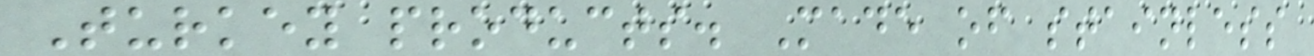Turkey products. Made of stainless
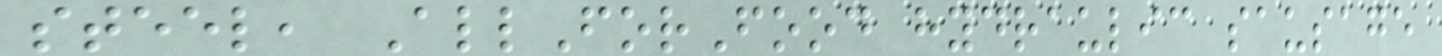steel, AllForFood hydraulic sausage
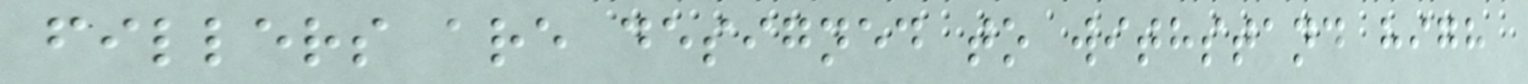fillers are designed to withstand high
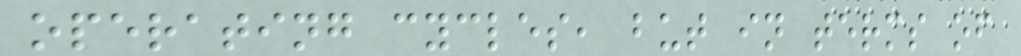operating cycles, but in terms of
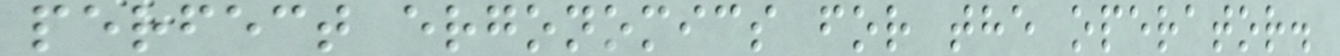perfect ergonomics for the operator.
